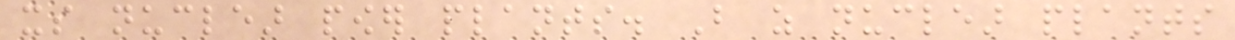its nuclear power plants. But as nuclear plants
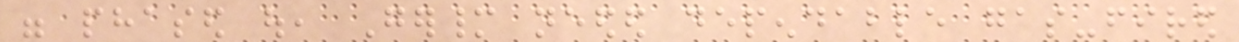were phased out, Germany needed dependable gas-fired
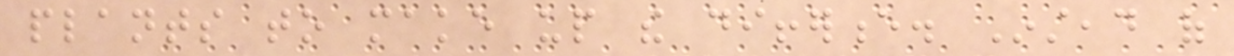plants to make up the difference. Instead of
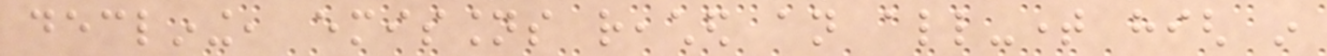declining, emissions reached an all-time high in
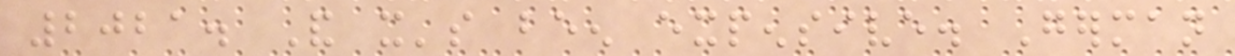2021. And it's been expensive. German
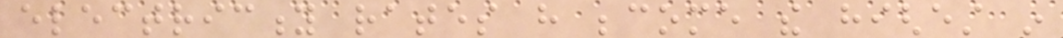electricity rates have become the highest in
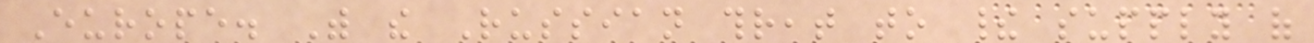Europe. With the Russian threat to their supply of
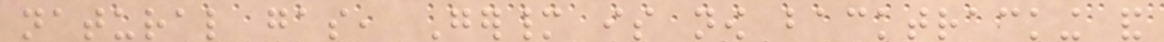natural gas, Germany is now backtracking and
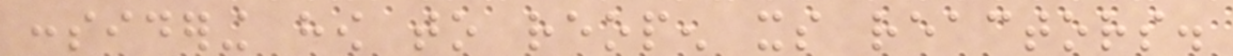considering how to reopen its reactors.
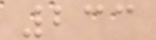233
